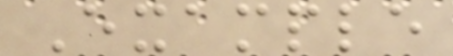Example
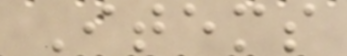Items
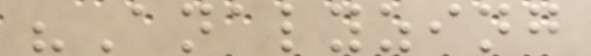"Analyzing
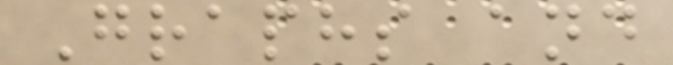Graphs and
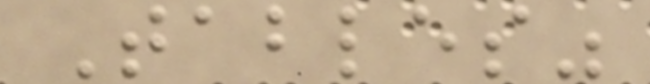Tables"
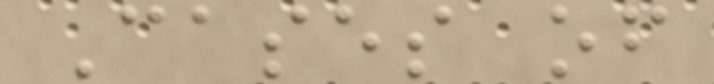Cases of
